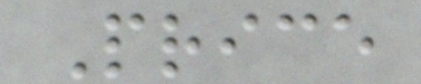Price
